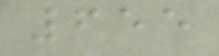655
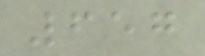657
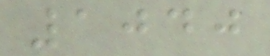1040
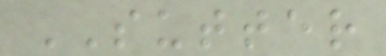SUTTER
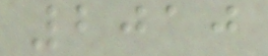2010
